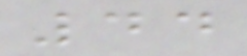44
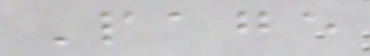Page
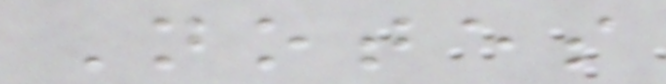Notes
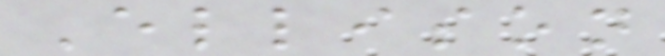Ellison
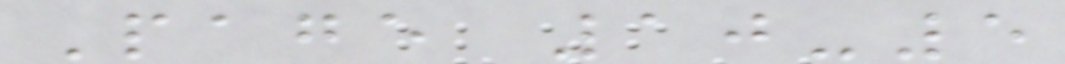Page 10-5
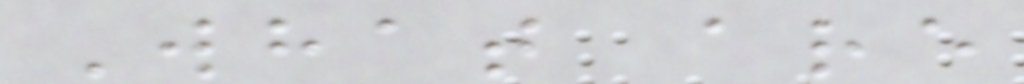What are
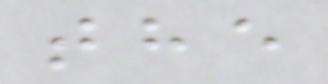the
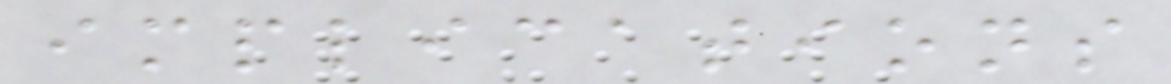implications
